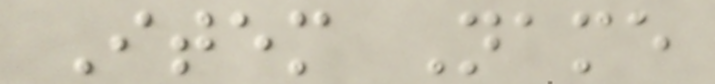Item Name
